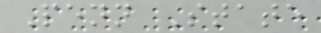Penn State
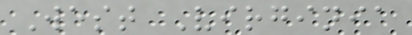West Virginia
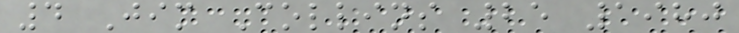4 Jim Collins 25 1980
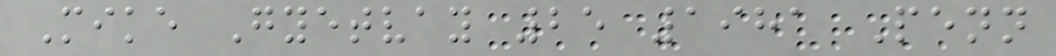Mike Gyetvay 25 1981 Penn
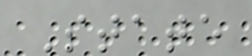State
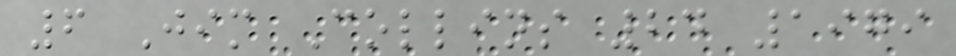6 Jim Collins 24 1979
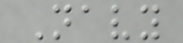Navy
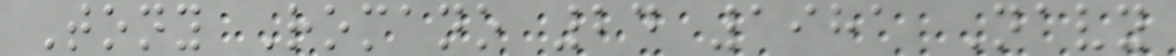Tony Romano 24 1981 Navy
